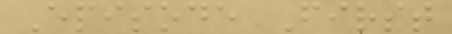Episode First
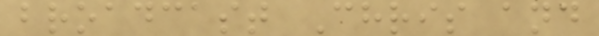broadcast Chris and
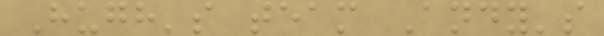Hugh's team Andy's
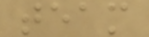team
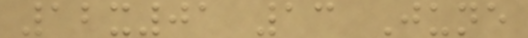12x01 13 June
